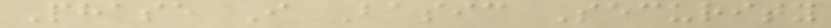Phase I Basic Security
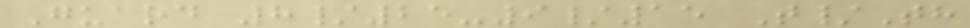Guard 8/25-9/15 T/Th
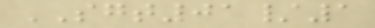SGT01/1
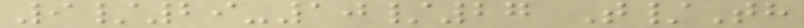9/29-10/27 T/Th
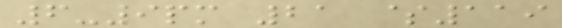6-9pm 21 $119
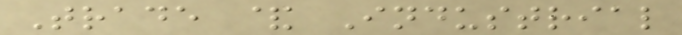Trade & Industrial
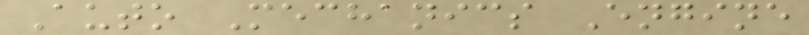Auto Mechanics Engine
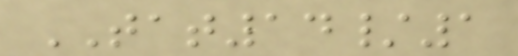TAT14/1
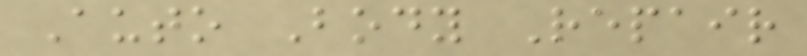Auto Body Repair
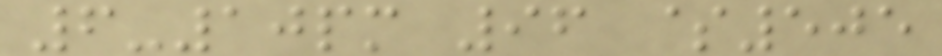6-10pm 96 $505
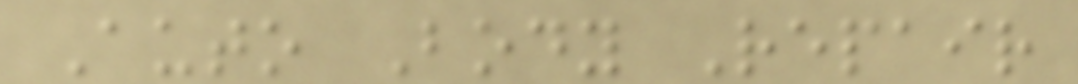Auto Body Repair
